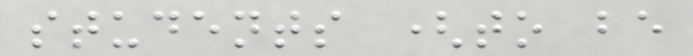students (to be
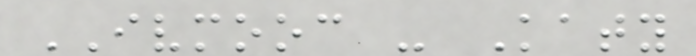IVMOOC - Katy
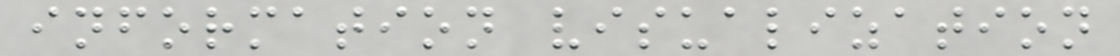information visualization
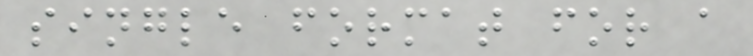single format for a
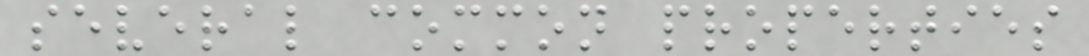several common properties
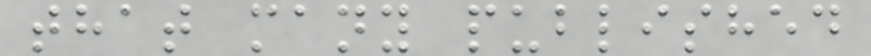that many published
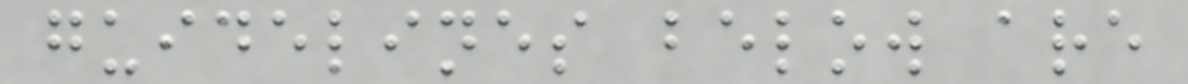guidelines below are
